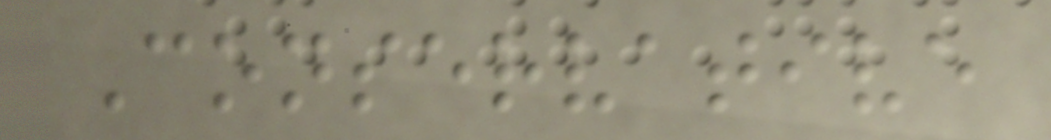Conservative
